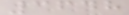3648
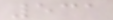531
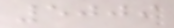5009
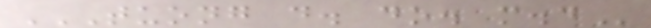TUONG D. DO. M.D
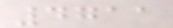4711
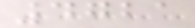4721
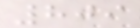809
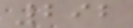292
